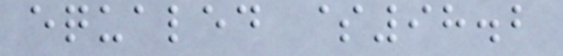equaled $98.2
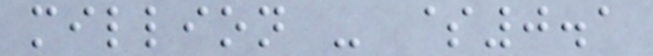million - $0.1
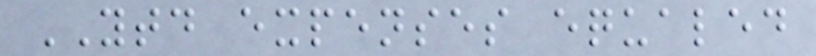YTD expenses equaled
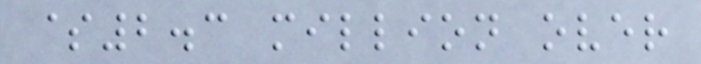$2.3 million over
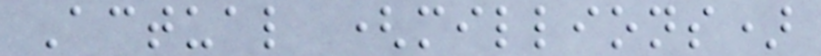Actual (millions)
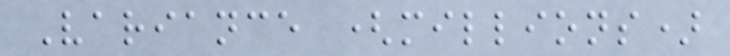Variance (millions)
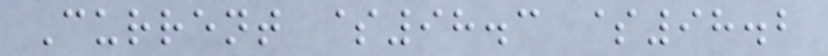Current $98.3 $98.2
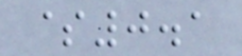$0.1
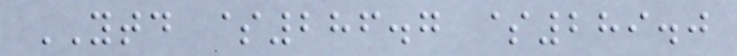YTD $286.7 $289.0
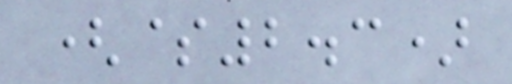($2.3)
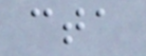cta
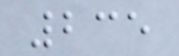235
